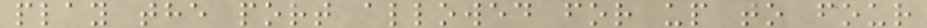play the port allowed for up to four
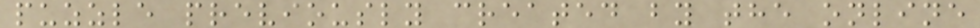puzzle previously created by the online
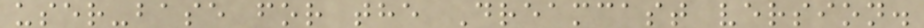user-base for the Dreamcast version.
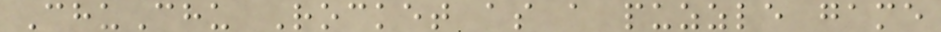ChuChu Rocket as a puzzle game
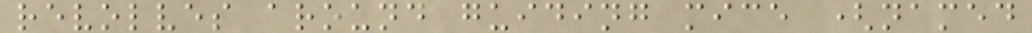revolves around guiding mice (named
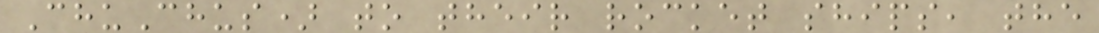ChuChus) to their rocket ships, the
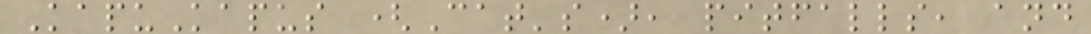KapuKapus (Cat's), pitfalls, and
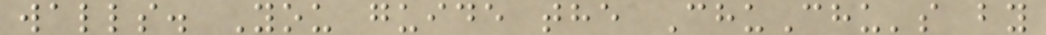walls. You guide the ChuChu's by
